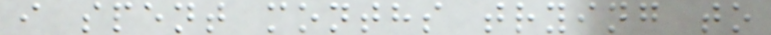i spent months trying to
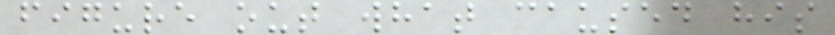figure out what caused his
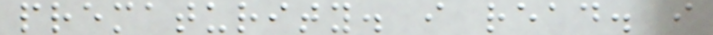prematurity. i read. i
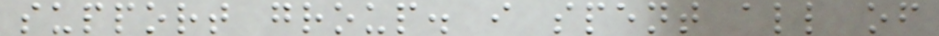support group. i spent all of
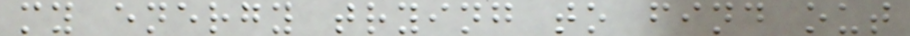my energy trying to find out
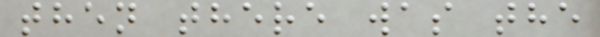then there was the
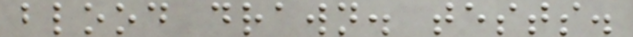blood drawn. tests.
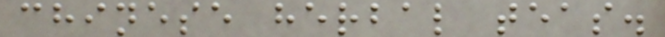chinese herbal teas.
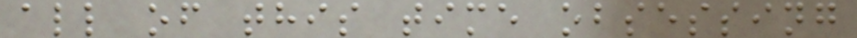all of this time obsessing
